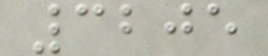3205
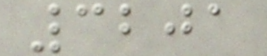3201
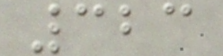323
